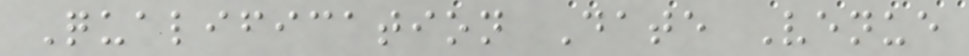Qualification Date Venue
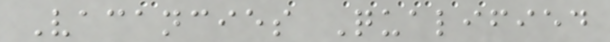Vacancies Qualified
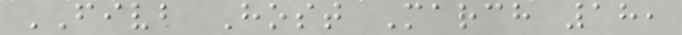FIVB Host March 18,
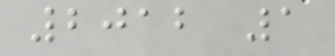2012 1
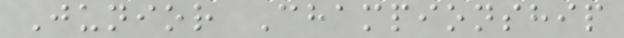Junior Championship
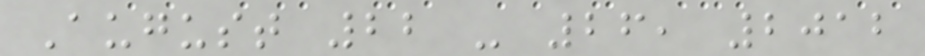August 22 - 26, 2012
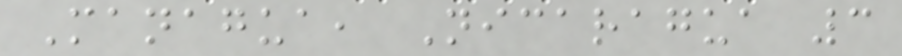Managua, Nicaragua 3
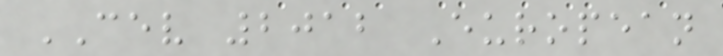CEV 2012 European
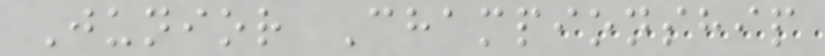Junior Championship
